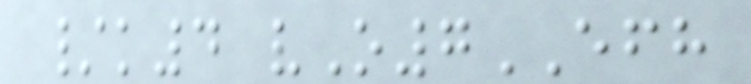/k4 vO7EFH
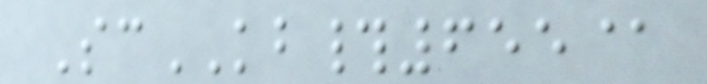ScKB#655@
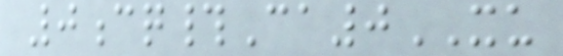0cq#Ca0XU
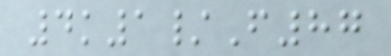4k1/F87
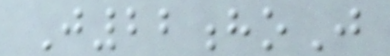J22hoJ
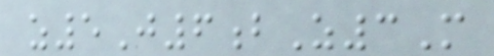z5J6bZ3M
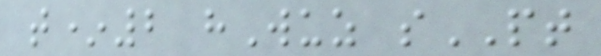t*2 hWuz sPT
